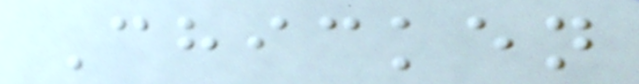Chicken
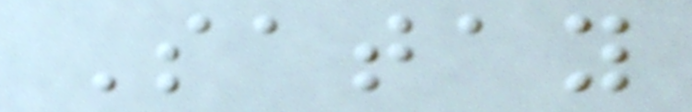Satay
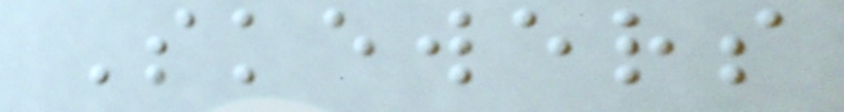Skewers
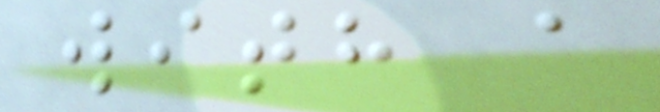with a
